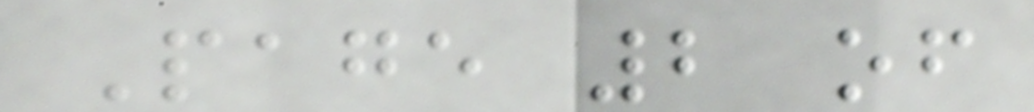Page 2 of
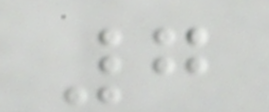7
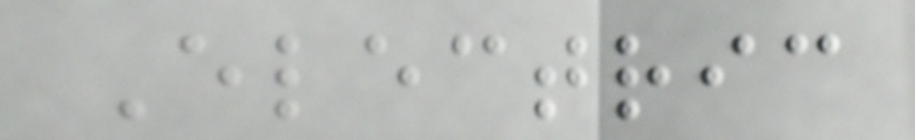Electric
